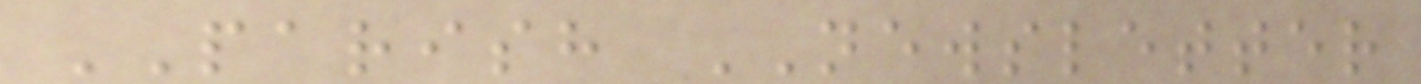PARISH NEWSLETTER
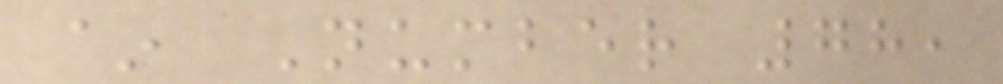~ Number 78,
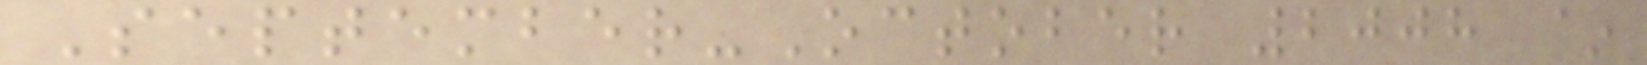September-October 2008 ~
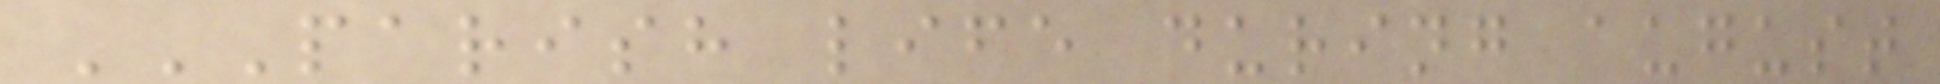PARISH LIFE DURING AUGUST
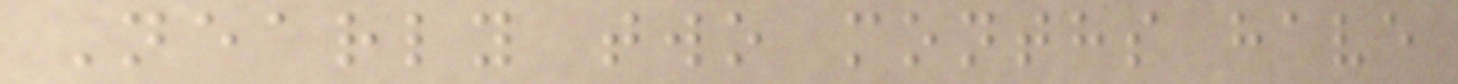Nearly two months have
